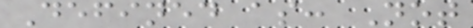Defined as: Not
